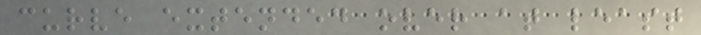curve extended over at least
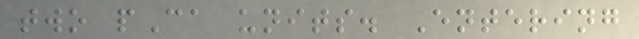two pCa units. Entering
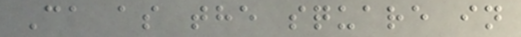Ca as the square in
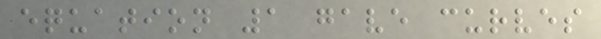equation 1 gave curves
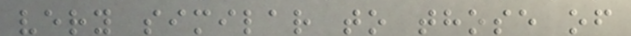very similar to those of
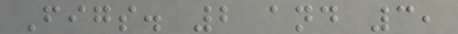Figs. 2 and 3,
